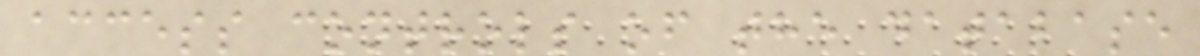access controls of the database
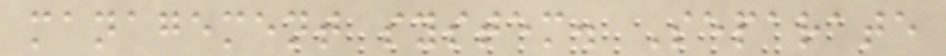management system. Separate
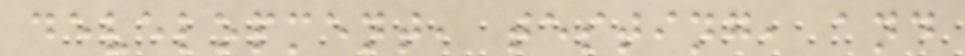development, testing, and
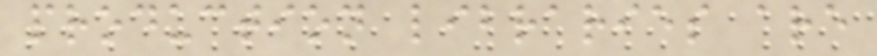production libraries are
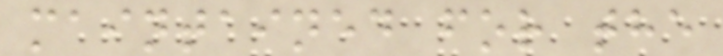maintained for the
